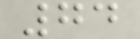74
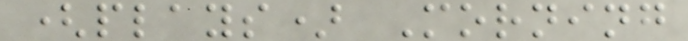(plays) Morning
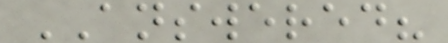ANSWERED?
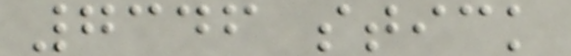7346 stick
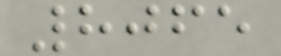8065
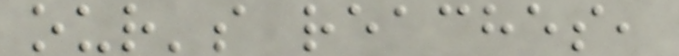our's reaches,
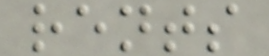rents
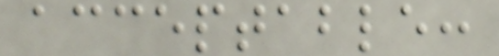acceptable:
